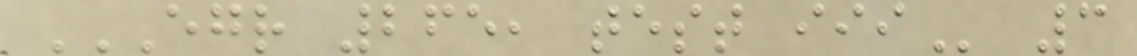EGR 265, TEST III 3
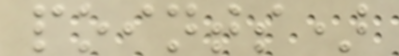points)
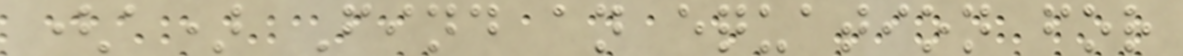(a) Find an equation for
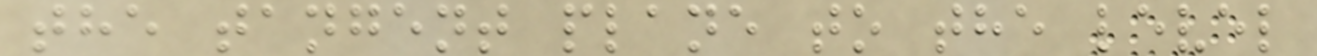the tangent plane to the level
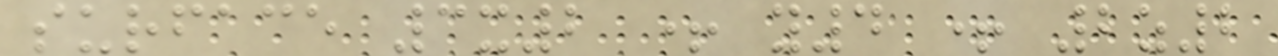surface 3x2 + y4 + 2z2
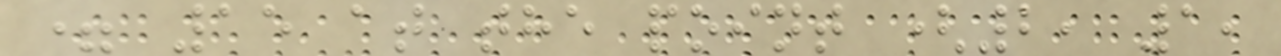= 15 at the point (2, 1,
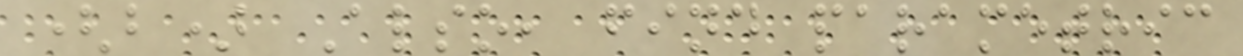(b) Also, find parametric
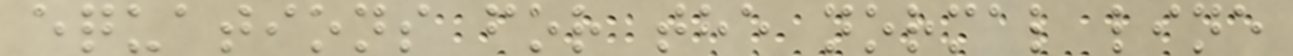equations for the normal line
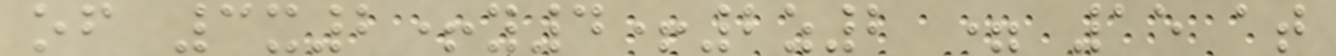of 3x2+y4+2z2 = 15 at
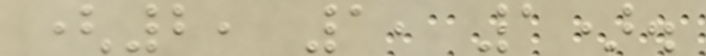(2, 1, 1).
